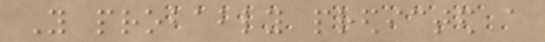You probably predicted a
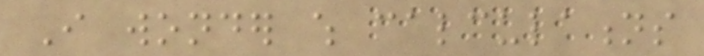I wonder which calculations
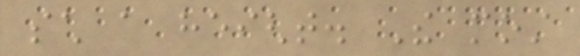such a height. The most
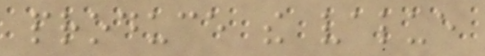produce the value
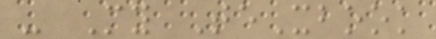- My TeXbook
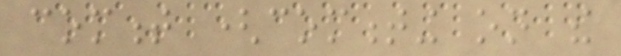comment (commenting on the
